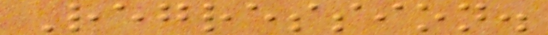Regression.
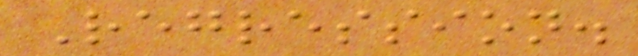Regression.
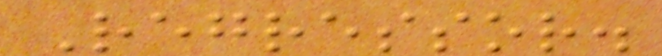Regressor.
